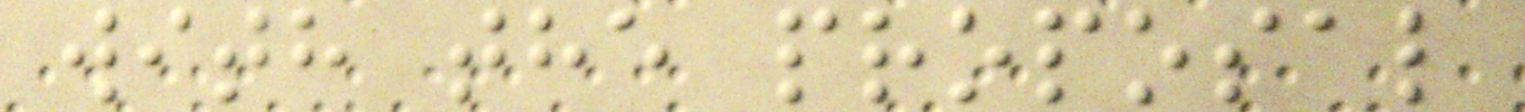with the proposal
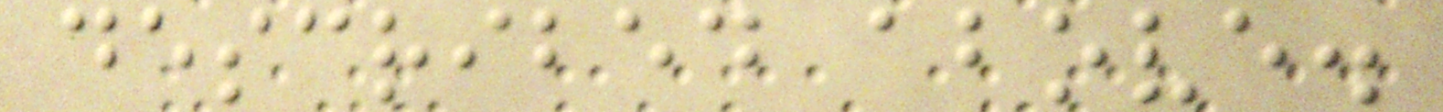described above.
